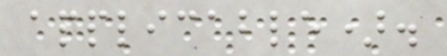applicable).
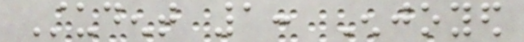Student 1: Enjoyed
